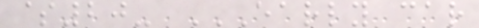$20- EARLY CAR
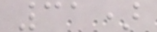31)
